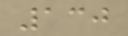130
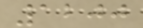1200
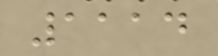1114
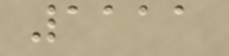1111
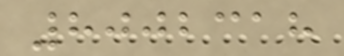8002318
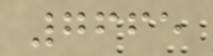7665
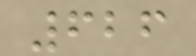626
